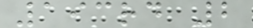193rd 2
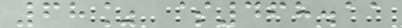68% $468.11
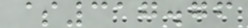$317.76
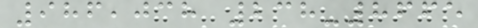986,038 238-8665
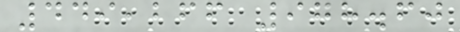449,266 978.60
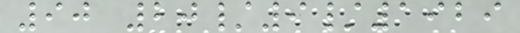90 20/9/1929
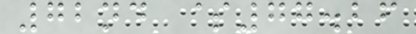72nd $77.26
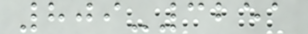809-3251
